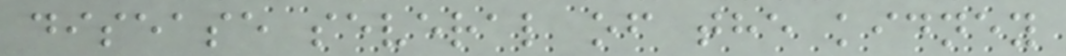disease several of the kidney
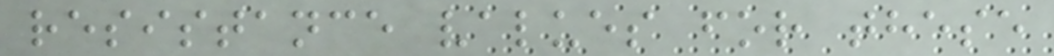resistance values for these
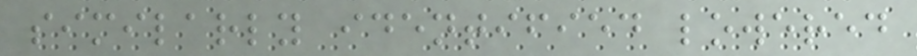similarly identified lowered
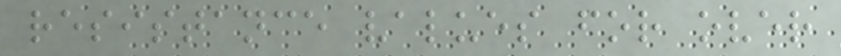resistance values for over
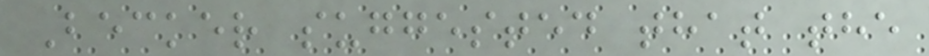Becker suggested that the
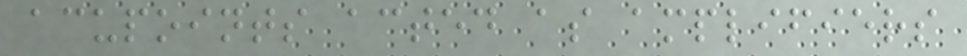acupoints acted as amplifiers
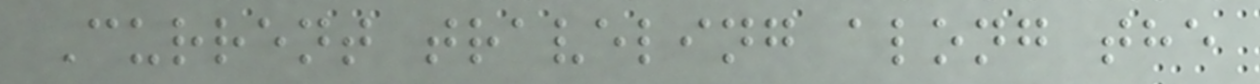Current traveling along the
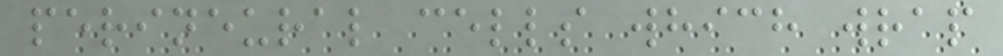perineural cells which wrap
